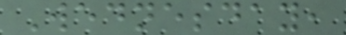Wednesday,
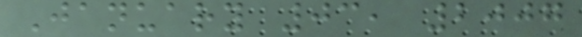January 03, 2007
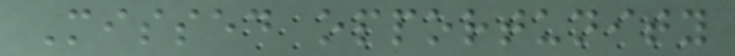Missed opportunity
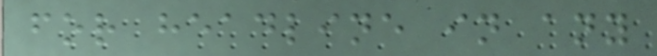for headline in any
